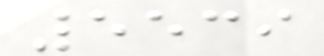5539
